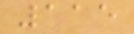115
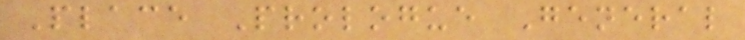Place Prologue General
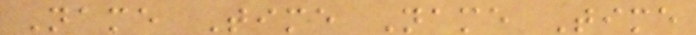Name Time Name Time
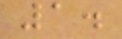1.
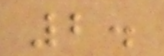2.
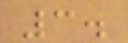3.
